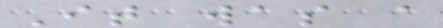It was a
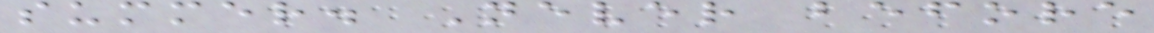summer. Never before
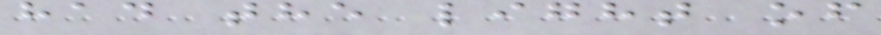had the light of
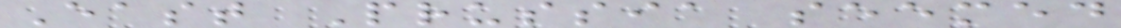East Prussia seemed
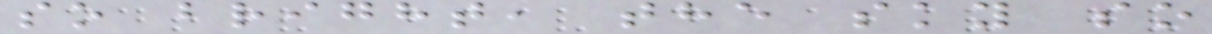so bright, the sky so
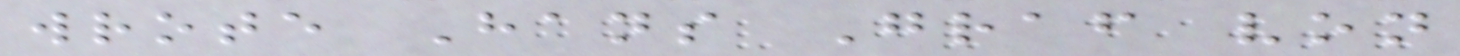wrote Hans Graf von
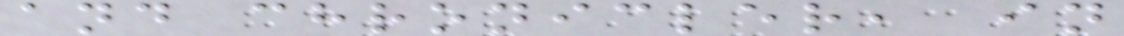and chronicler, in
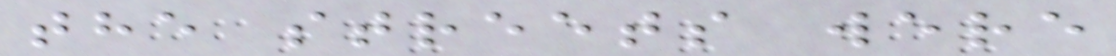the streets were
